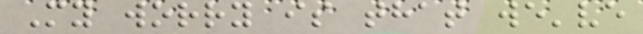My worry is that we've
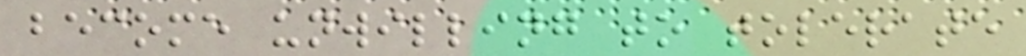become unwilling to tolerate
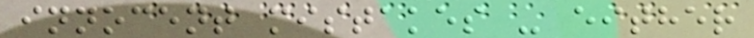innocent mistakes - either
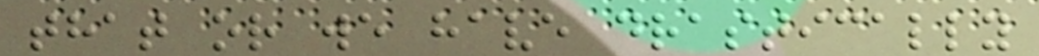that or we have drastically
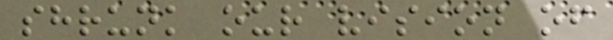shrunk our vision of
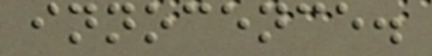innocence.
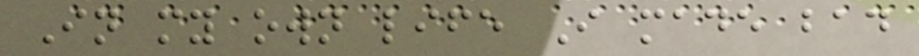In my own life I made bad
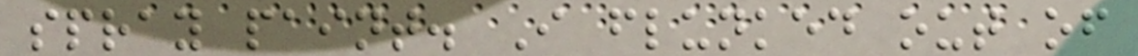spray paint. I flunked out of
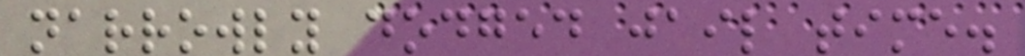narrowly dodged jail time.
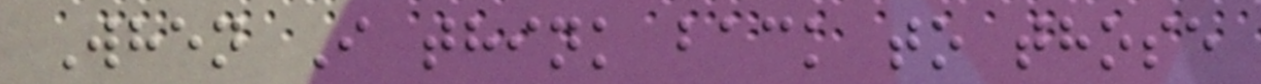When I think back to those
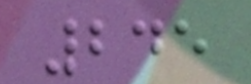245
